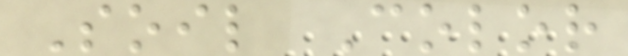Soil Color
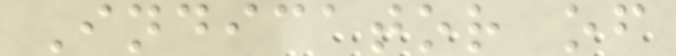Indicator of
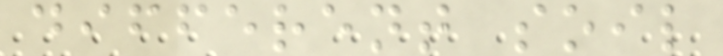different soil
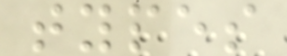types
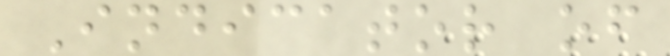Indicator of
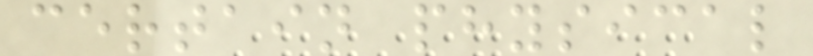certain physical
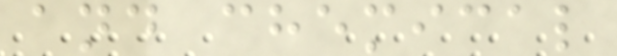and chemical
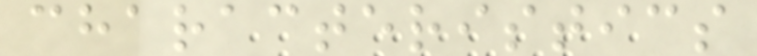characteristics
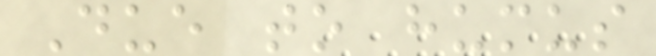Due to humus
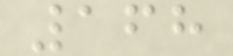168
